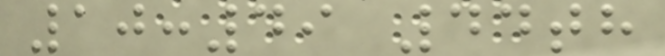10:49 44th
